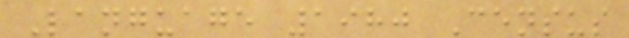Language 1980 Census
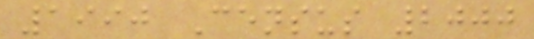1990 Census 2000
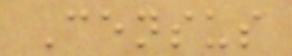Census
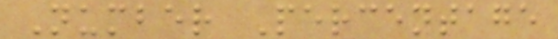Number Percentage
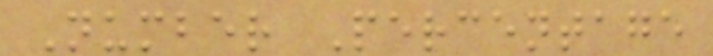Number Percentage
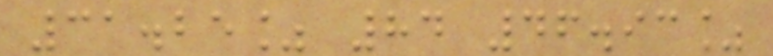31.25% 84 46.93%
